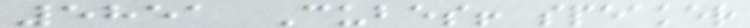5851 Cubes! speaker
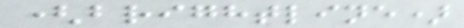(brightline)
